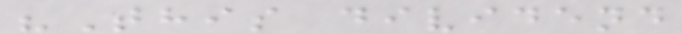"This dividend
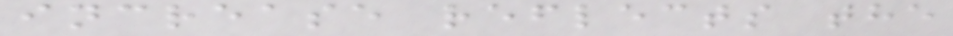increase reflects the
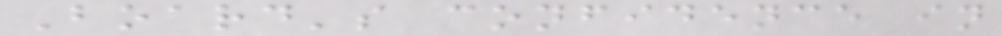Board's confidence in
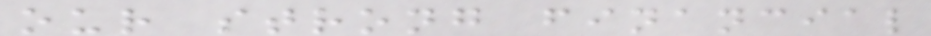our strong financial
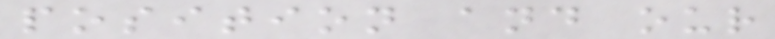position and our
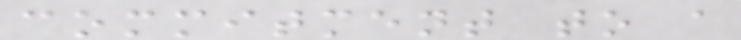commitment to a
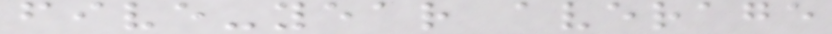five-year average
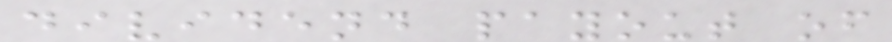dividend payout of
